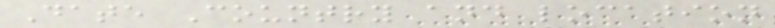Date Country and location
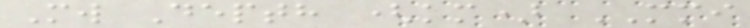Mw Depth (km) MMI
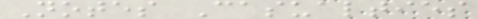Notes Casualties
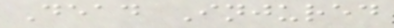Dead Injured
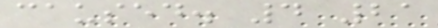caused. 4 21
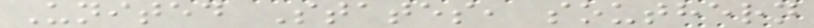United States, southern
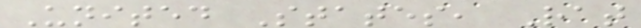United States, Rat
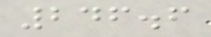246.6
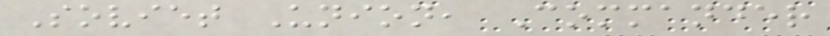Soviet Union, Commander
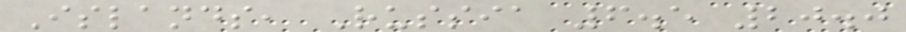Islands, Russia 6.5 20.0
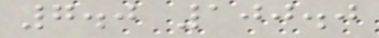7.0 100.0
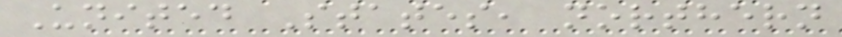United States, northern
